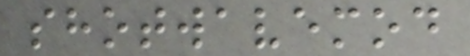shotwavemod
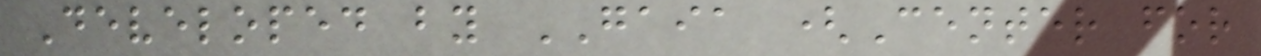Developed by GAIA (Center for
